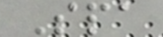Spa
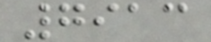7913
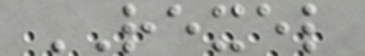REXEL
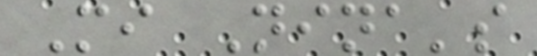Mi Nina's
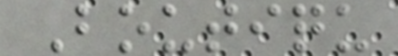Boutiqu
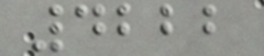4222
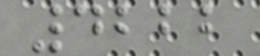4222
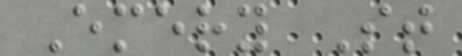Emery St
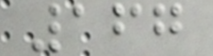167
